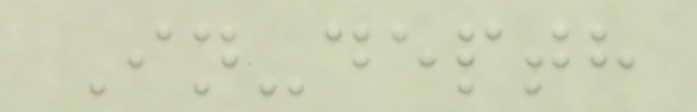In-depth
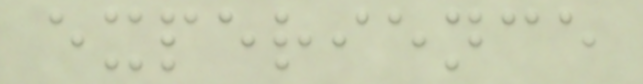experience
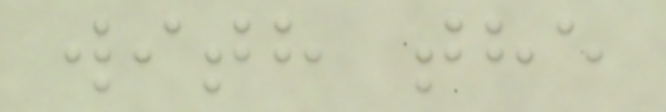with the
